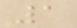1
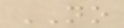NO
